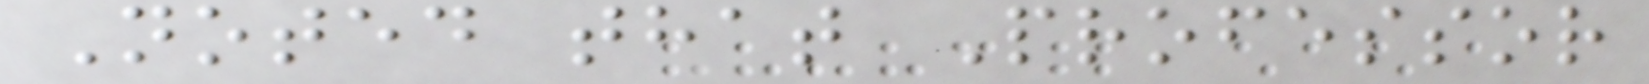Noted that Professor
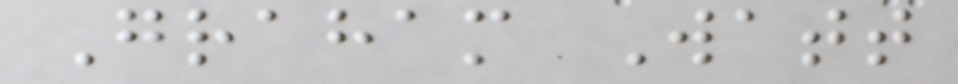Graham Watt
